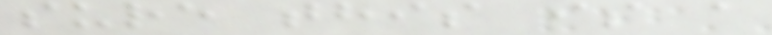sure this is a
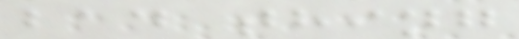bad thing
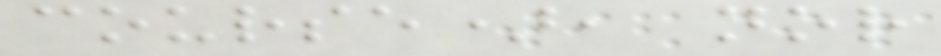course), nor
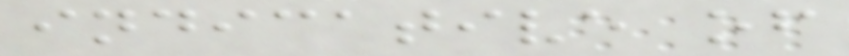indicative of
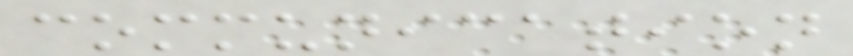communication
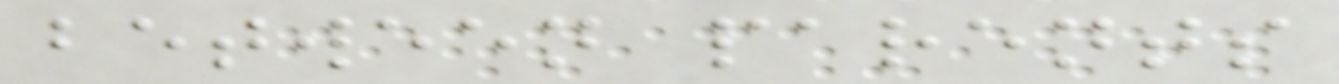between parents
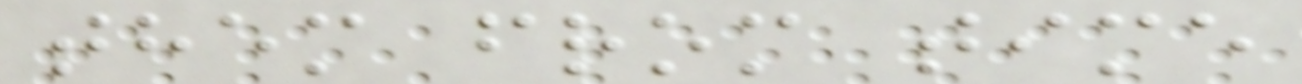them from time
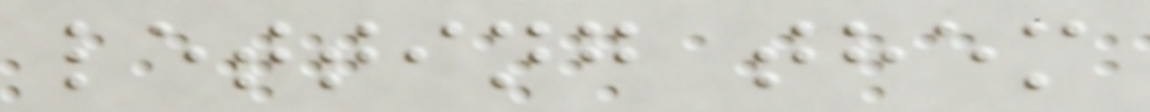letting them
